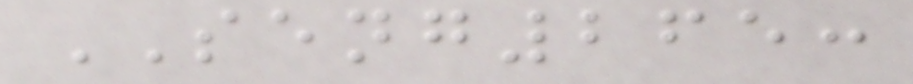SENG265:
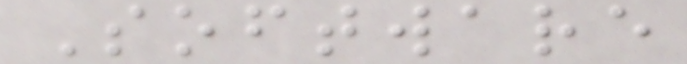Software
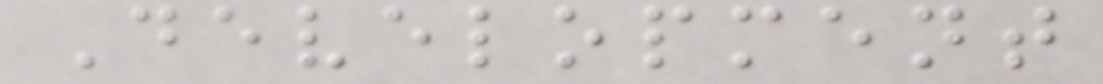Development
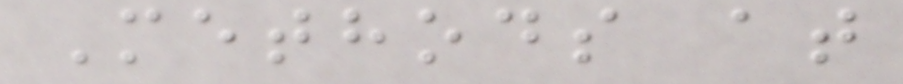Methods at
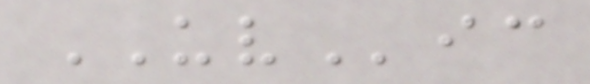UVic
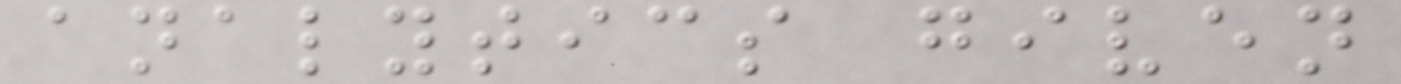analytics given
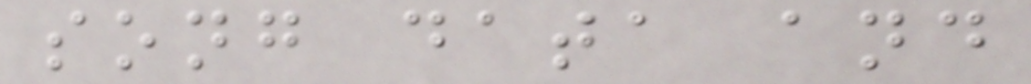song data and
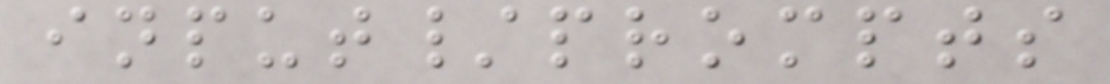input/prompts
